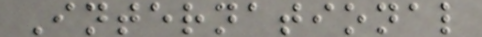International
